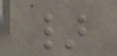}
